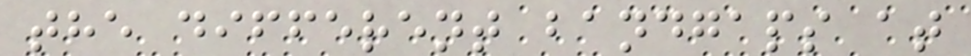the different bandgaps at
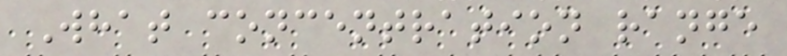What concentration range
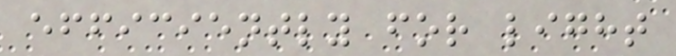efficiently for light
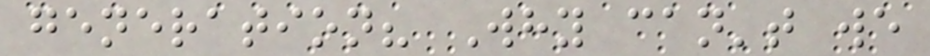generation? Why can't we
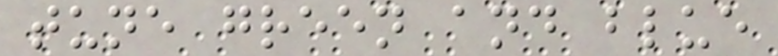tune green and blue
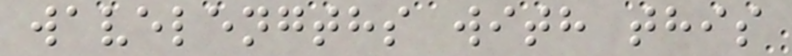wavelengths with this
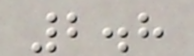2.8
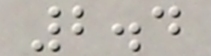2.4
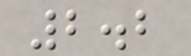2.2
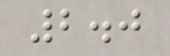2.0
